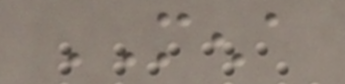MENA
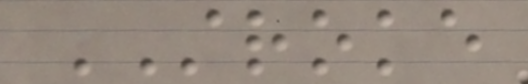STROKE
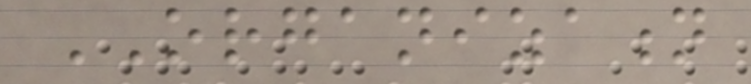ORGANIZATION
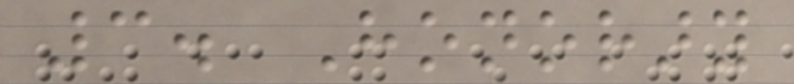3. Honorary
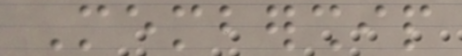Membership
